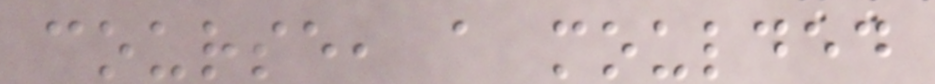course, a moulded
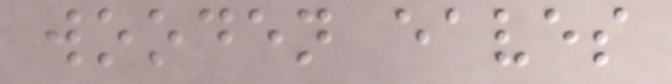wooden eaves
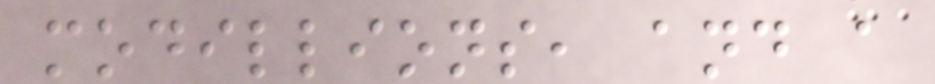modillions, and a
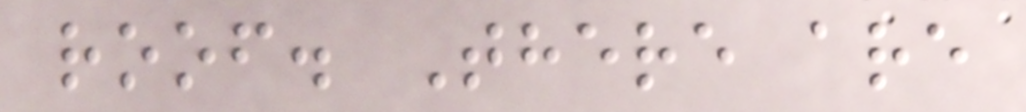roof. There are
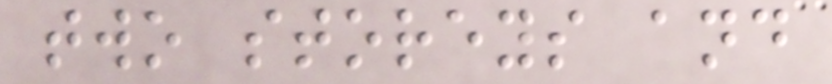two storeys and
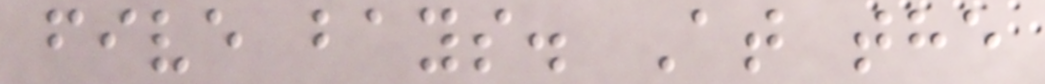five bays. At the
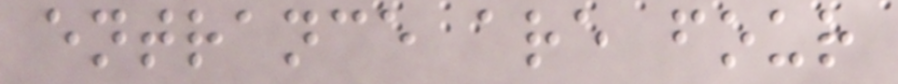entrance are four
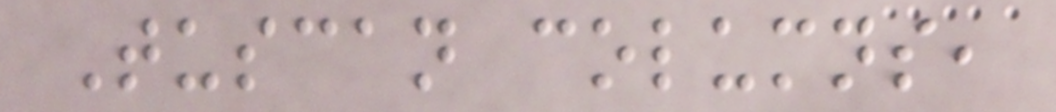Tuscan columns,
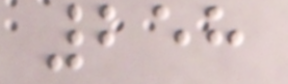258
